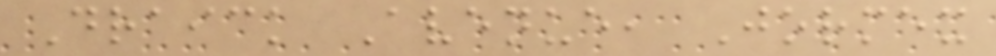Draick Avenue, Jormex
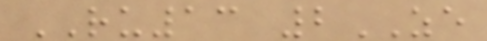RU13 2ZE
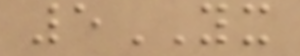5YX
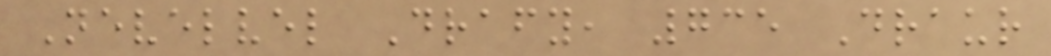Nevelvel Drafy, 735 Draur
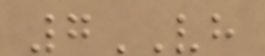7VH
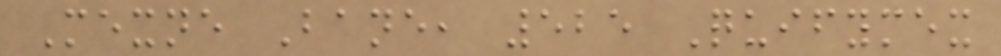Mexne Bane, 525 Quifymex
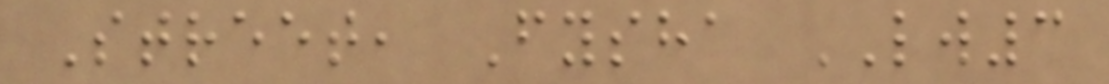Street, Fysha LW3
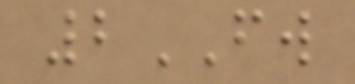2FW
